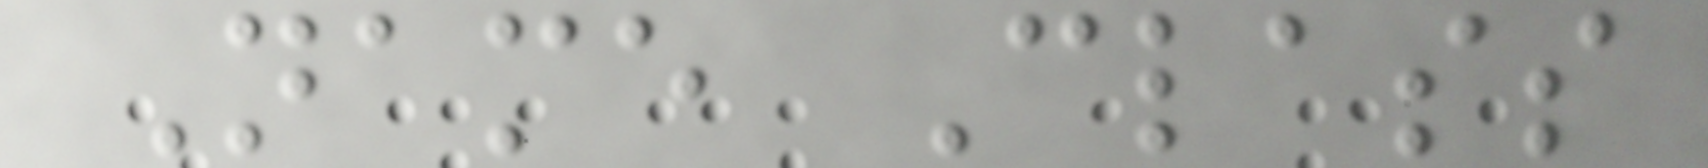Name Class
